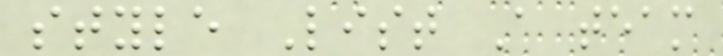style List A team
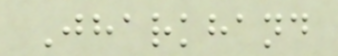Jharkhand
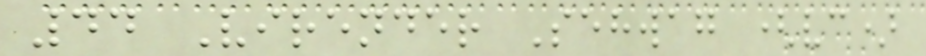44 Virender Sehwag (vc)
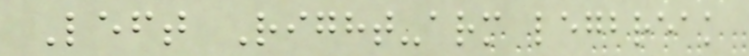Left Right-arm legbreak
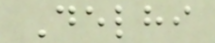Delhi
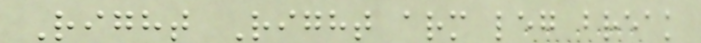Right Right arm leg break
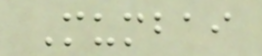Mumbai
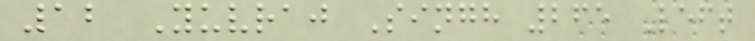12 Yuvraj Singh 265 Left
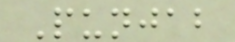Punjab
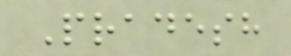Pradesh
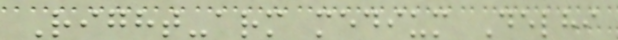Right-arm medium Delhi
